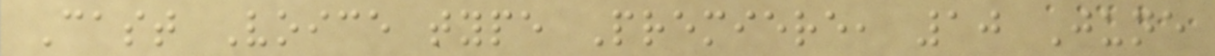Cast Voice type Premiere, 10 June
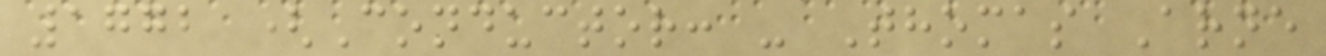1772 (Conductor: - Thomas Arne
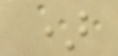)
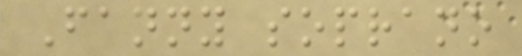Fanny soprano
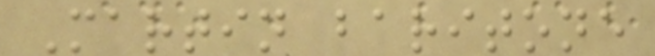Martin baritone
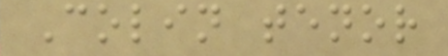Colin tenor
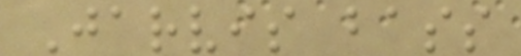Jarvis bass
